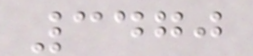3470
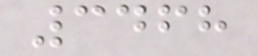3468
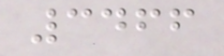3466
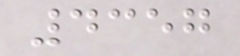4357
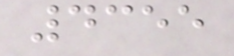4355
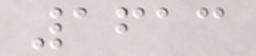1613
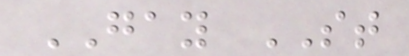GAY ST
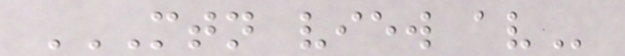MTN VIEW AV
